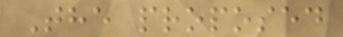The proposed
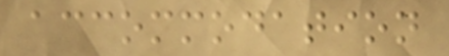accommodation
